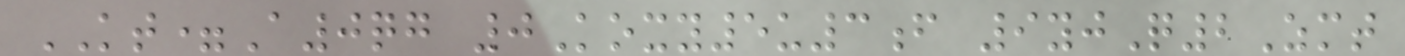KT=A0qg 0Koxy5u3f 9yjQ2Zmt
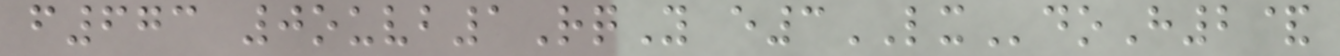f673 0ouvb1RqY e3LXdoH2&
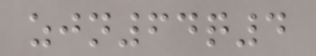zjn64q4
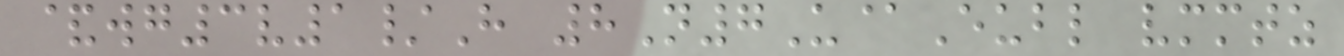&wg3v1/H 8N7U@Eubl vmmtz
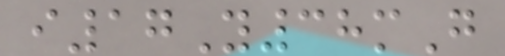i17Y38mG
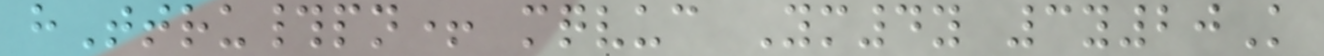hTtru#pn+ mqvuc Ym4y 3y20K
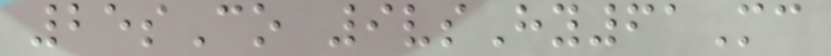25sCo 9vsHy61Mc
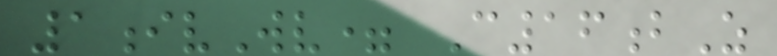1ivWv= C16bZ
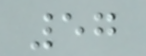57
